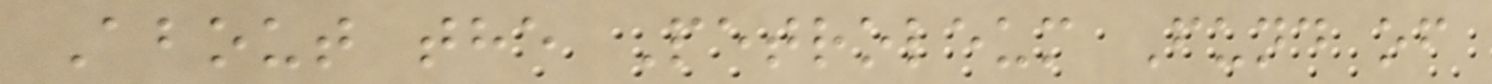About the Petroleum Fund of
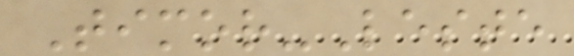Timor-Leste
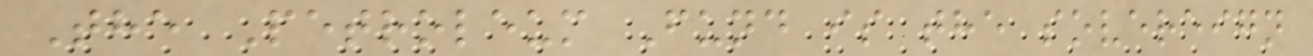The Petroleum Fund is the sovereign
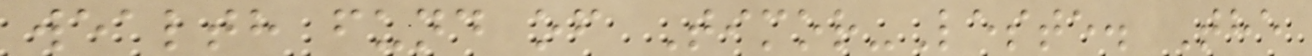wealth fund of Timor-Leste. The
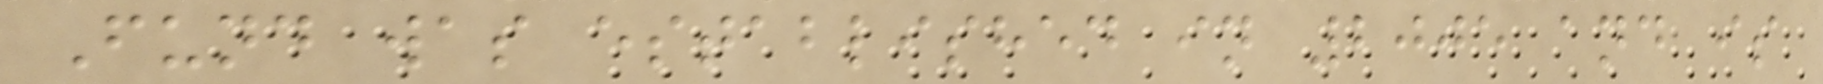Fund was established in 2005 and is
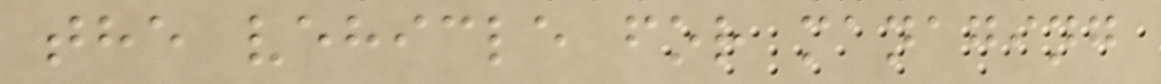the vehicle for managing
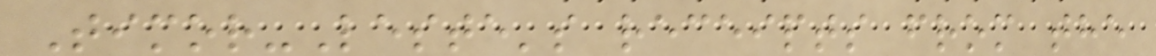Timor-Leste's receipts from the
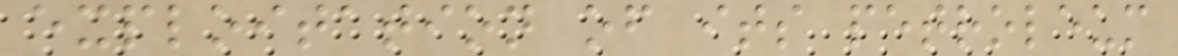exploitation of its petroleum
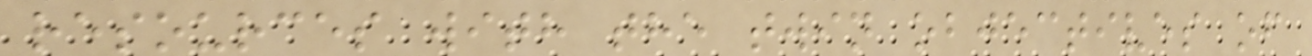resources with the twin objectives of
